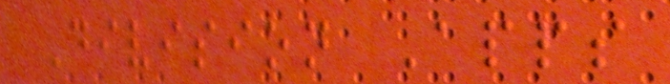Division Apps
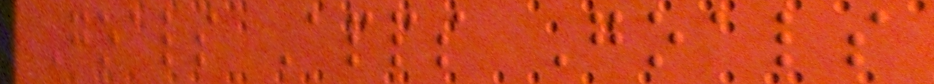Goals Apps Goals
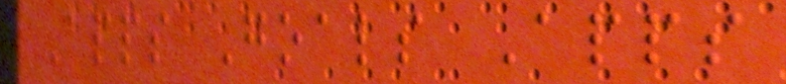Apps Goals Apps
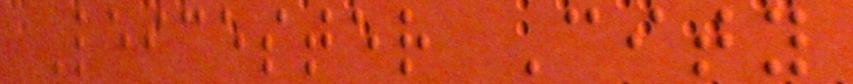Leicester City
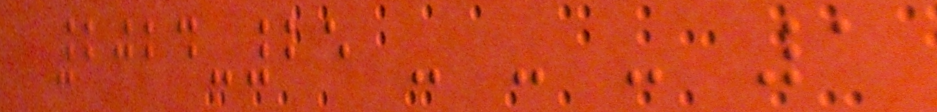2024-25 - - - 1
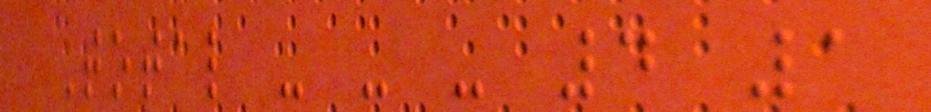Total - - - 4 1
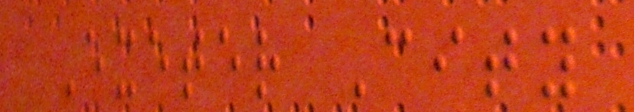Exeter City
